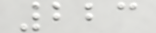223
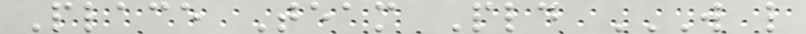Place Team Pld W L
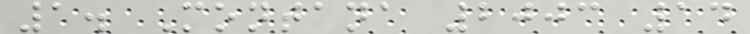1. Montana 2003 14
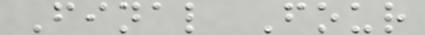Final Four
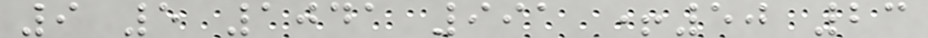9 5 1041 991 +50 23
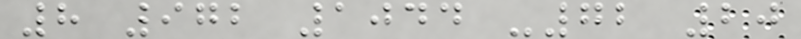8 972 1044 -72 20
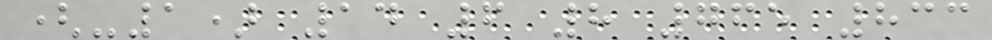(-1) 14 6 8 765 833
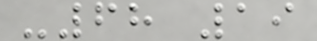-68 19
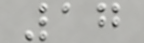17
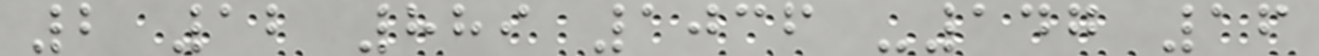2 12 889 1036 -147 16
